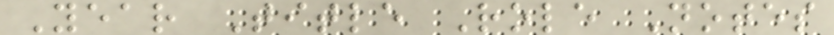Year Title Role Notes
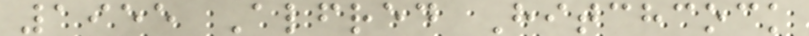1955 Alfred Hitchcock
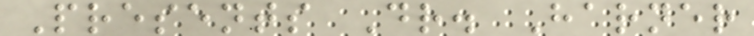Presents Dr. Harner
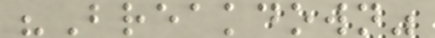"Breakdown"
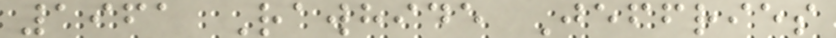1961 Rawhide Jeffries
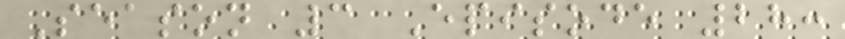Season 3 Episode 28:
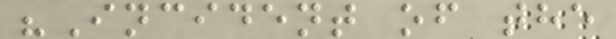"Incident of the
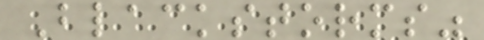Blackstorms"
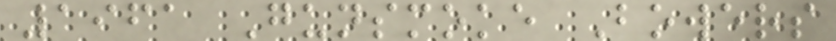1961 Gunsmoke Bowers
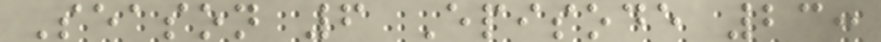Season 6 Episode 23:
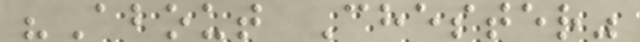"About Chester"
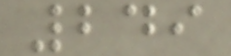249
